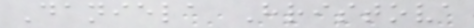Daniela Hristova
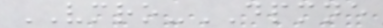VMRO-DPMNE
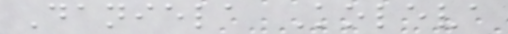Daniela Koleva
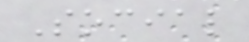Social
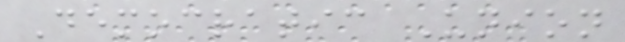Democratic Union
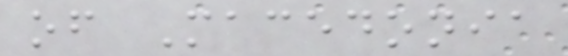of Macedonia
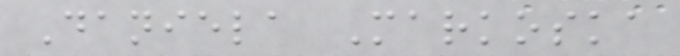Daniela Markoska
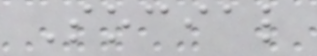Social
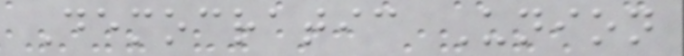Democratic Union
